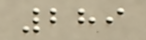289
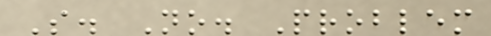S. No. Problem
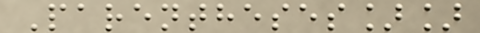Parentheses]]
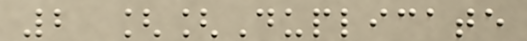2 [[Duplicate
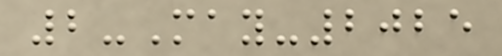2-May-2025
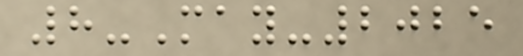8-May-2025
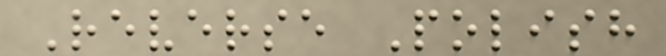Reverse Polish
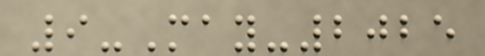9-May-2025
